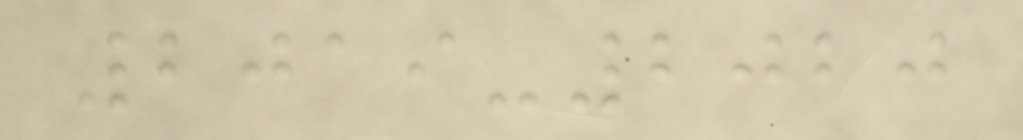2019-2020
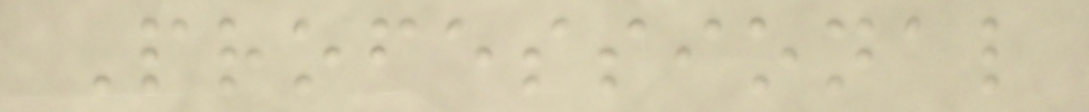Professional
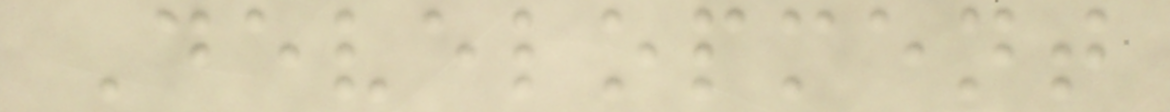Development
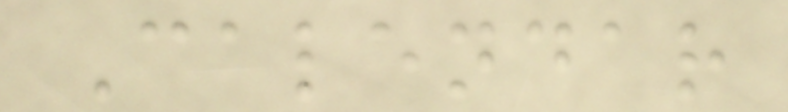Calendar
